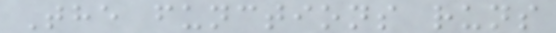The functions runs
